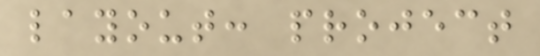layout: project
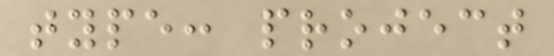type: project
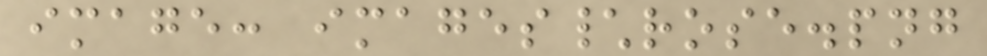image: images\rose.png
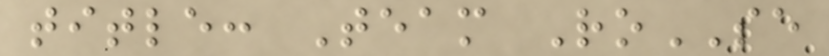title: Team RoSE
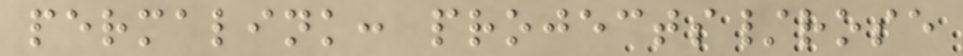permalink: projects/rose
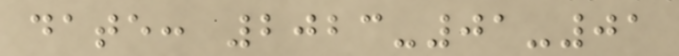date: 2023-01-01
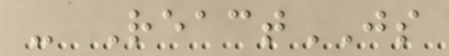- ReactJS
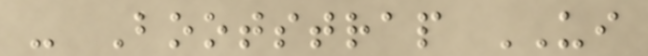- Bootstrap UI
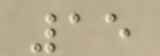15
